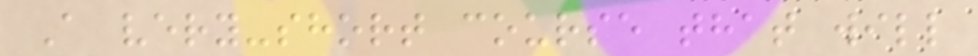A very-short course that will
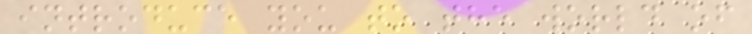introduce you to the world of
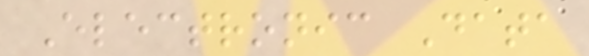Electronic Data
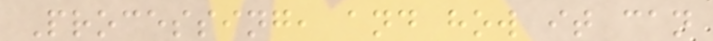Processing, and how it can
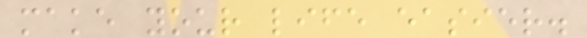make your life easier.
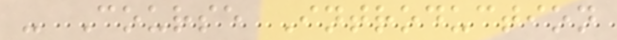- Course Introduction
